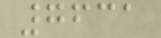7631
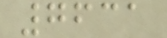7631
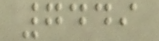7449
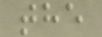the
